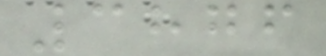3876
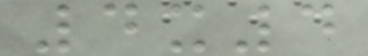4x4
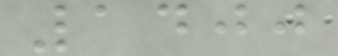1400
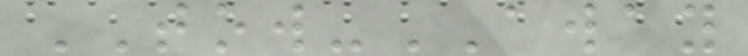TOW-AWAY
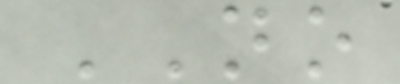NO
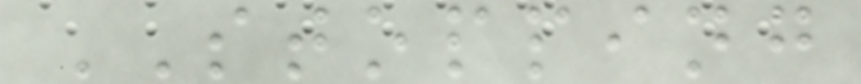STOPPING
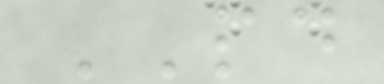PD
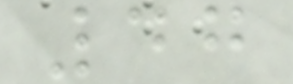47
